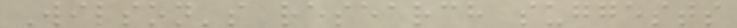Wilson's research suggests
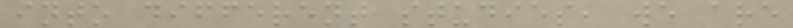into different studies, we are
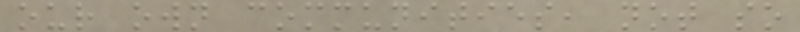our own communities, not so
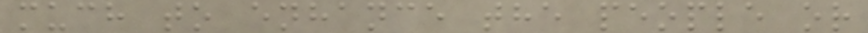much to enhance the people or
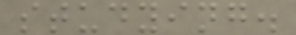studying.
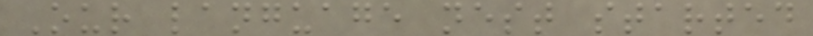Our language nest started
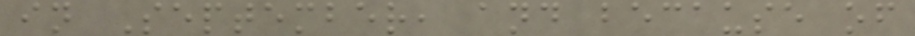in September, and because of
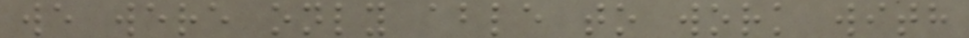we were only able to work with
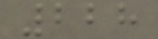228
